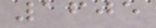1605
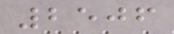2506
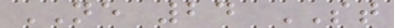NE 24 ST
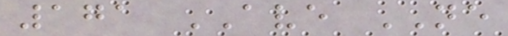171 AVE NE
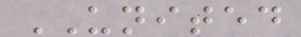UNITED
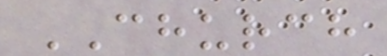CHURCH
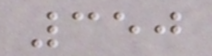350
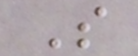S
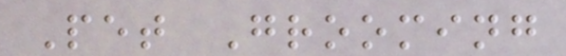Pet Grooming
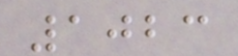1023
